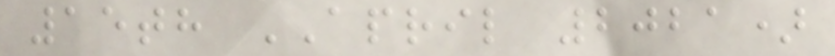15th APRIL 2021)
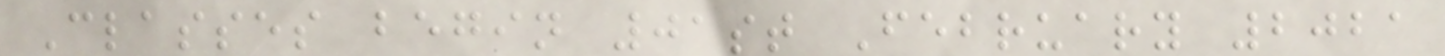Classes begin 01st February 2021
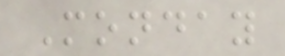Monday
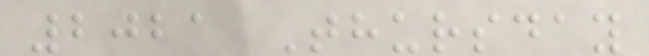2021 Thursday
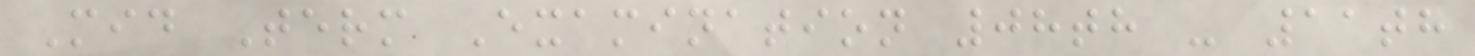Mid Term Examination 08th - 11th
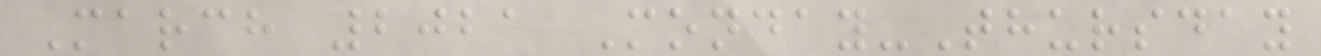March 2021 Monday-Thursday
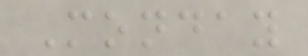Monday
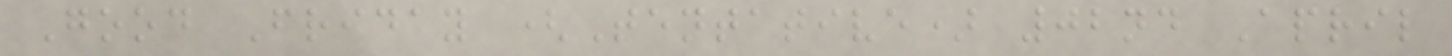Good Friday (Tentative) 02nd April
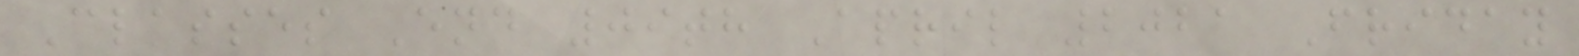Classes End 09th April 2021 Friday
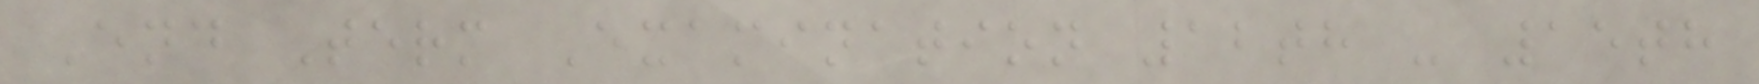End Term Examination 12th - 15th
